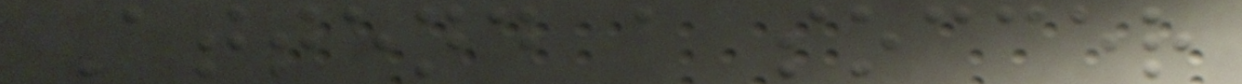Attend a soccer
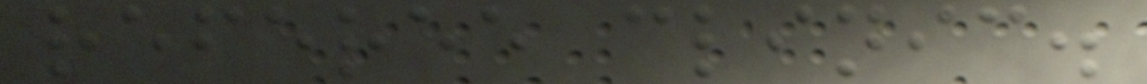referee clinic.
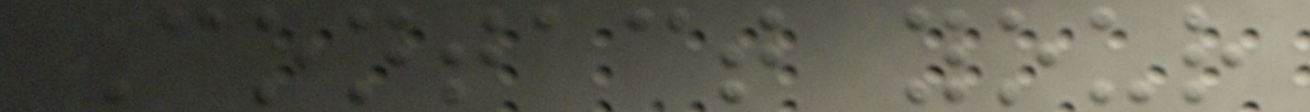Contact your
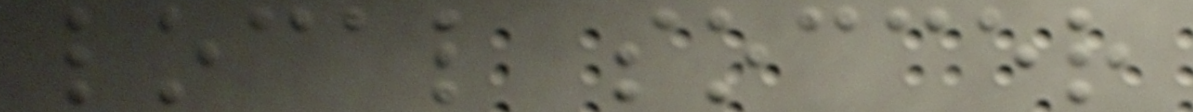local soccer
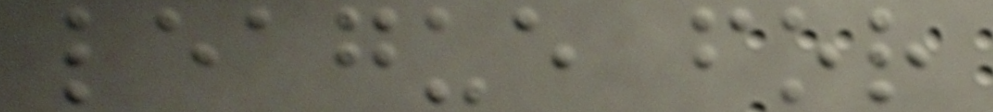league for
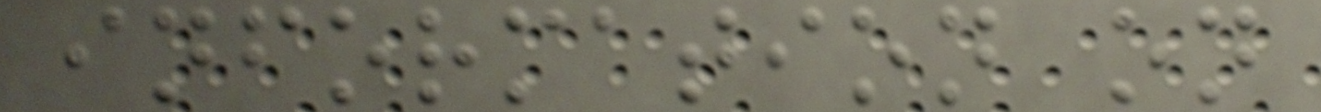information on
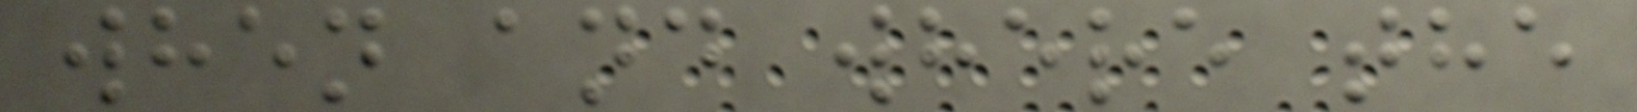when and where the
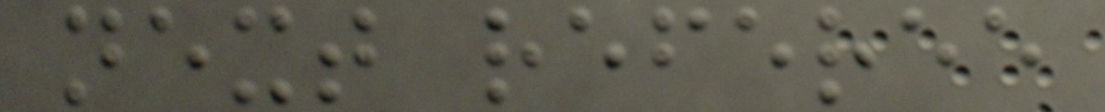next referee
